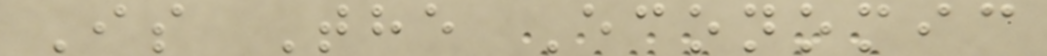Is The Economic
